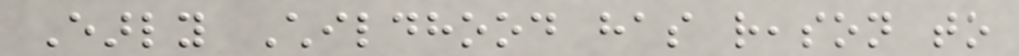Early Childhood has reason to
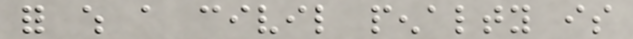for which a civil penalty is
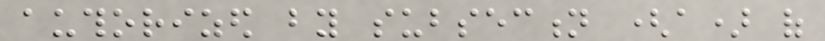authorized by subsection (a) of
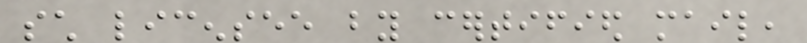such licensee by certified mail,
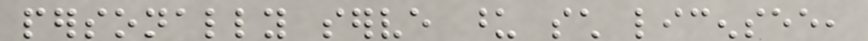personally serve upon such licensee,
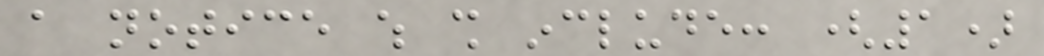a notice which shall include: (1)
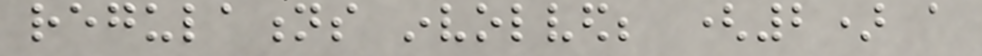regulations involved; (2) a
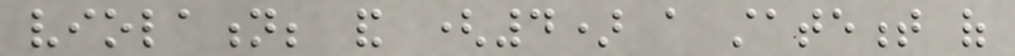violation; and (4) a statement of
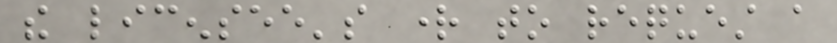the licensee's right to request a
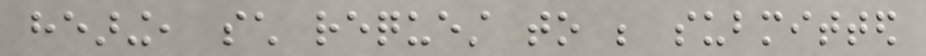hearing, such request to be submitted
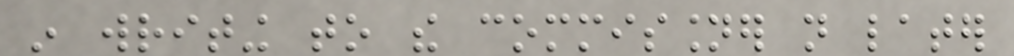in writing to the commissioner not later
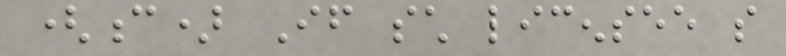(c) If such licensee so
